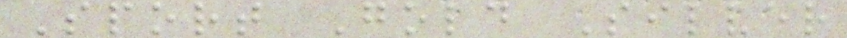Sport Gold Silver
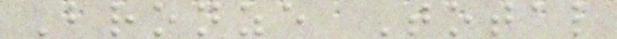Bronze Total
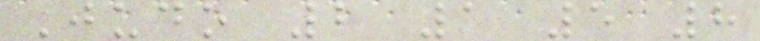Judo 2 1 5 8
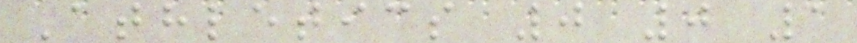Athletics 0 0 1
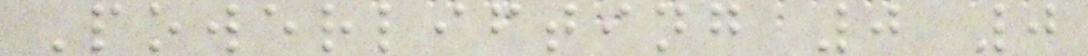Powerlifting 0 0
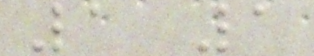1 1
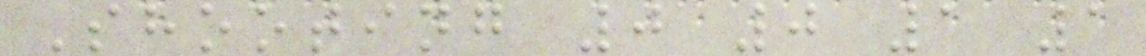Shooting 0 0 1 1
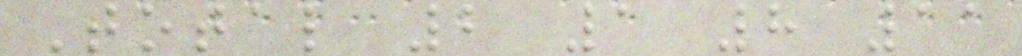Total 2 1 8 11
